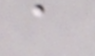a
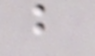b
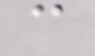c
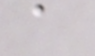a
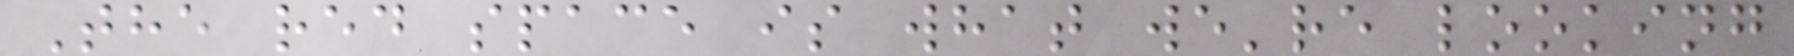The red space is what we're looking
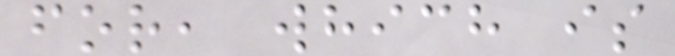for, which is
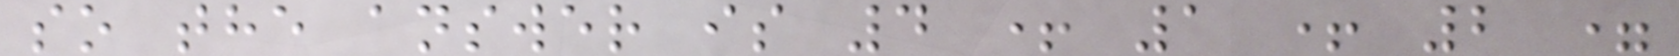so the answer is 4 + 1 + 2 =
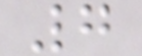7
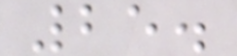25.
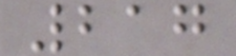217
